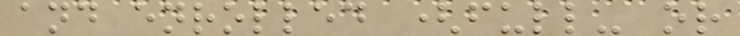and enrolled (full- or
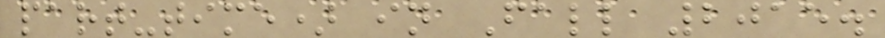part-time) in Fall 2015.
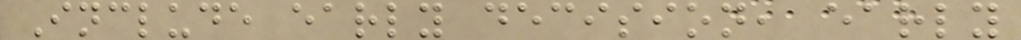Include early decision, early
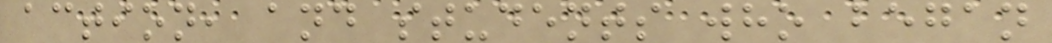action, and students who began
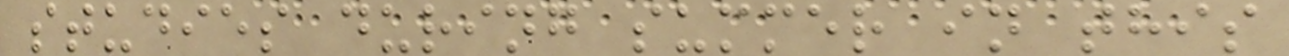studies during summer in this
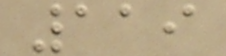119
